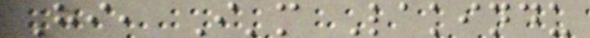Hi, I'm Lakindu
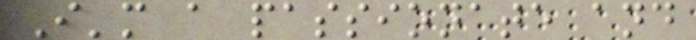I'm a passionate and
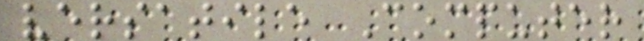versatile Computer
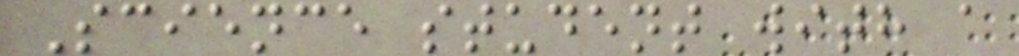Science student with a
